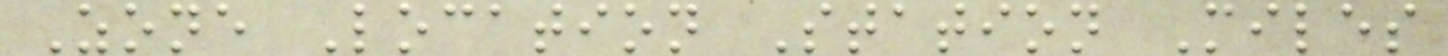Zone Location Station Miles
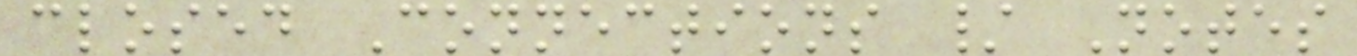closed Connections / Notes
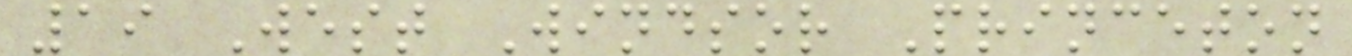19 West Windsor Princeton
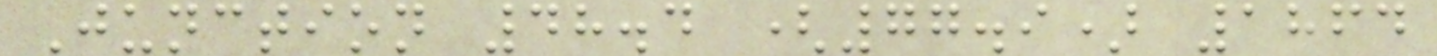Junction 48.4 (77.9) 1864
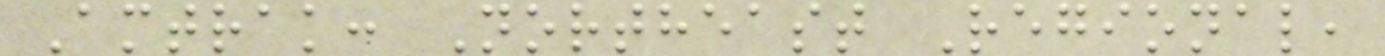Amtrak: Northeast Regional,
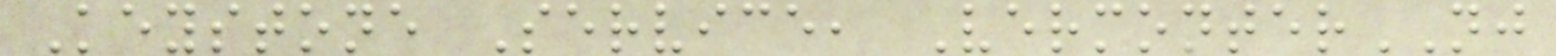Keystone Service, VermonterNJ
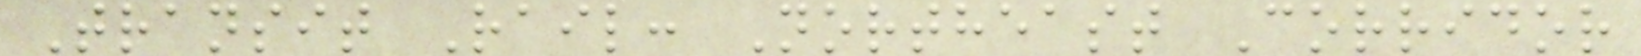Transit Rail: Northeast Corridor
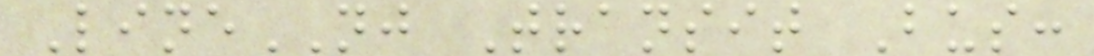LineNJ Transit Bus:
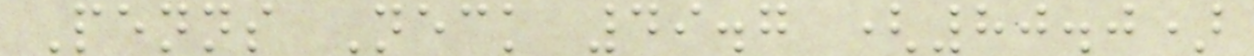Penns Neck 49.7 (80.0)
